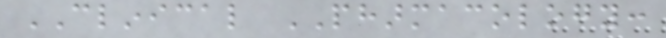CLINICAL PHARMACOLOGY:
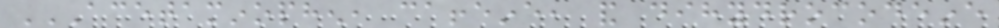ACETAMINOPHEN, CAFFEINE, AND DIHYDROCODEINE
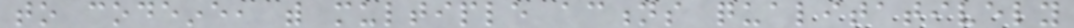to codeine, with multiple actions qualitatively
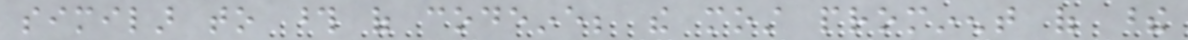similar to those of codeine; the most prominent of these
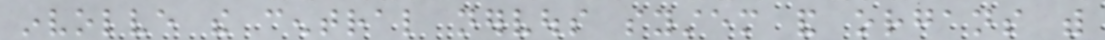involve the central nervous system and organs with
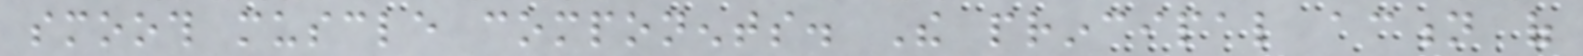smooth muscle components. The principal action of
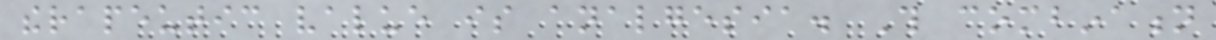therapeutic value is analgesia. This combination
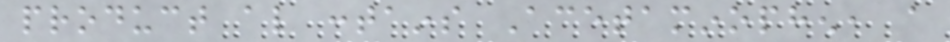product also contains Acetaminophen, a
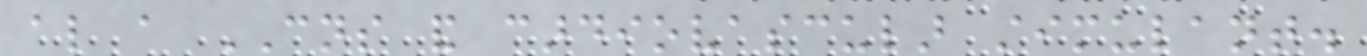also a CNS and cardiovascular stimulant.
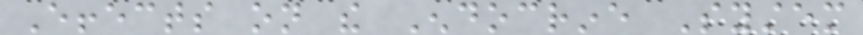Effects on the Endocrine System
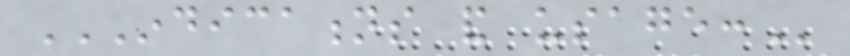INDICATIONS AND USAGE:
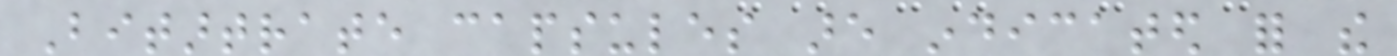Bitartrate capsules are indicated for the
